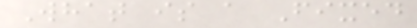What is a Fixed
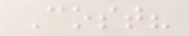Cost?
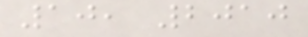10, 2010
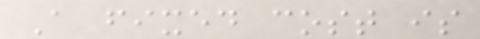A fixed cost is
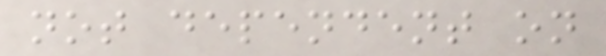not dependent on
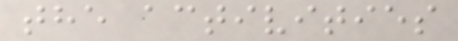the activities
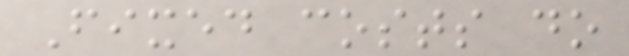Fixed costs do
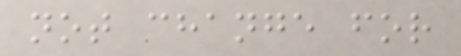not change for
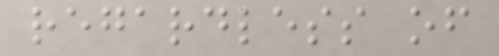regardless of
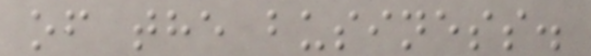of the business.
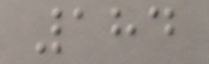184
